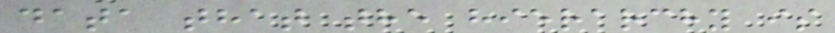data that the hierarchy is
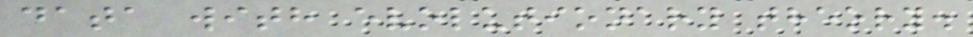data with evolutionary theory.
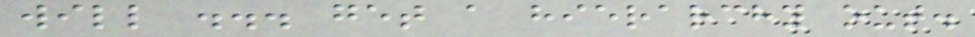will ... get a hierarchy out.
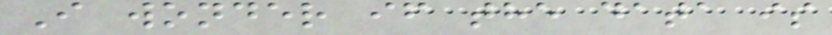I wonder if the data is
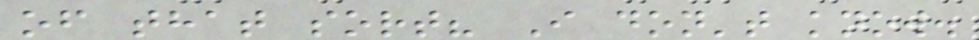of that sort? I don't know.
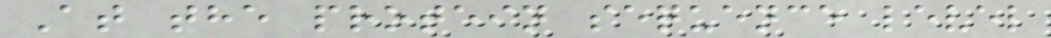At the protein sequence level
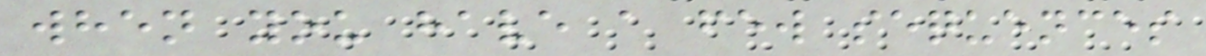when you have a few sequences
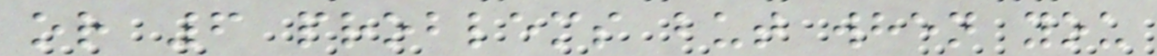or 6 problems but when you
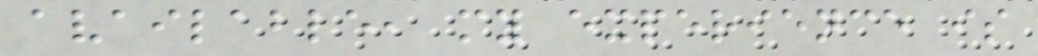available, my experience is
